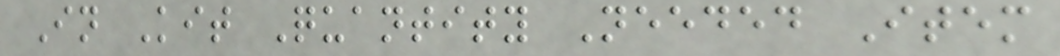In Kit Quantity Needed Item
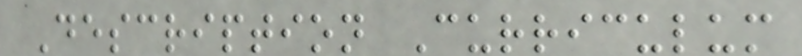Description Curriculum
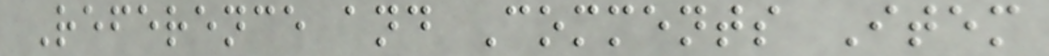Reference and Comments Item
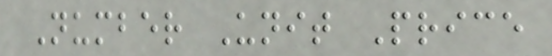Number Unit Price
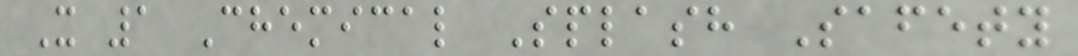X 1 Chemical Splash Safety
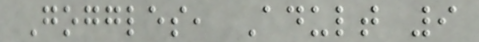Goggles, Adult 9
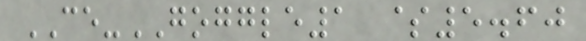CE-GOGGLE1 $5.60
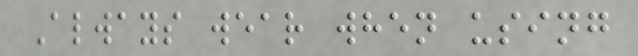Always wear when using
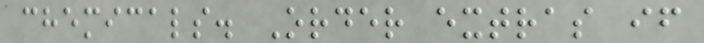chemicals. Order extras if
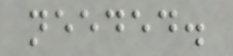needed.
